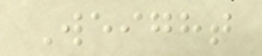Weight
